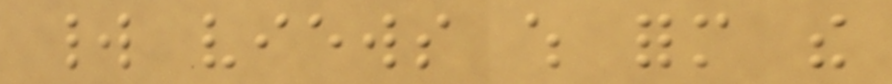world views which form the
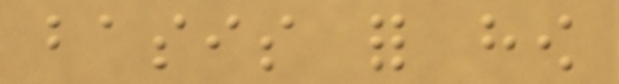basis for how
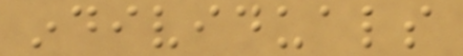individuals
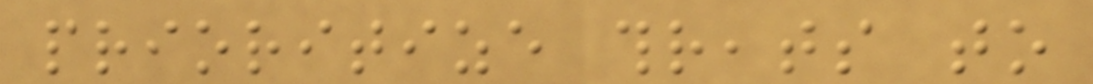prioritize threats to
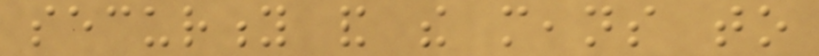security and the means to
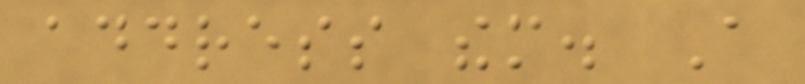address them. A
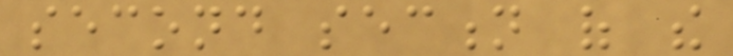second section of the
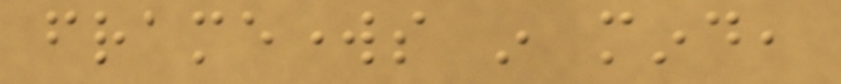frameworks in mind,
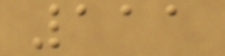111
